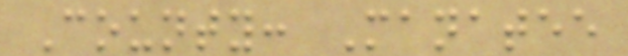County: Manatee
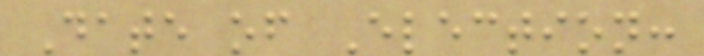Date of Election:
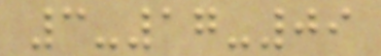3-17-09
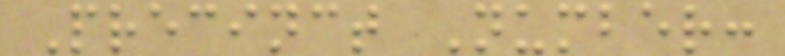Precinct Number:
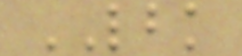LBK
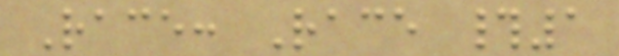Race: Race #1
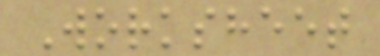Worksheet
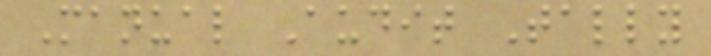Manual Audit Tally
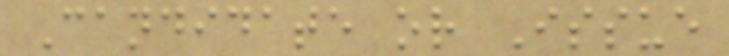Candidate or Issue
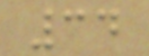34
